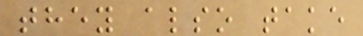they also take
